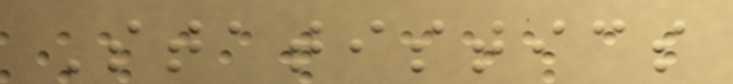Statistics
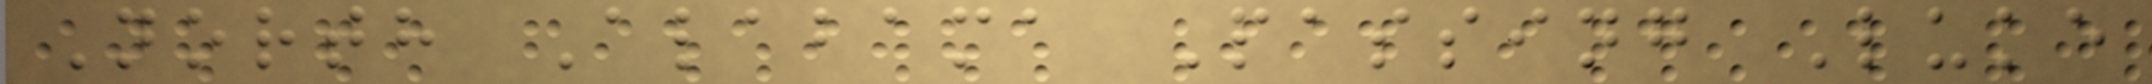North Alabama Passing Luke
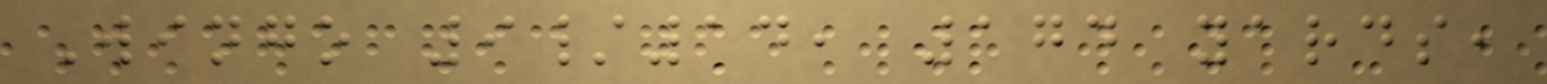Wingo 9/14, 174 yards,
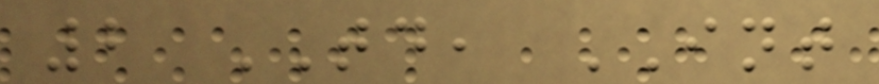2 TD, INT
